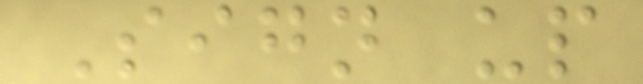Sign up
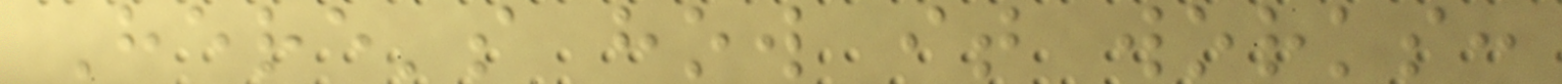Here's how it works:
